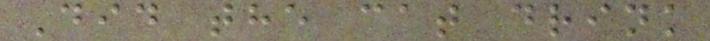Did the cat drink
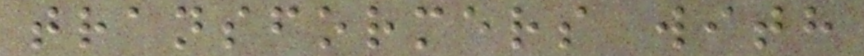transformers with
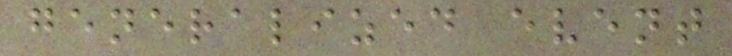generalized event
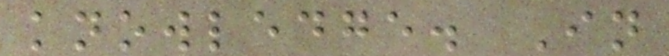knowledge. In
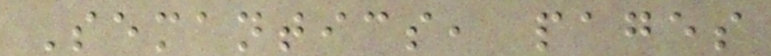Semantics, pages
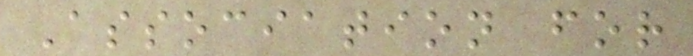Association for
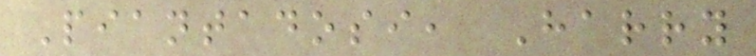Piantadosi, Harry
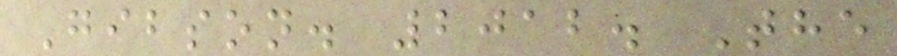Gibson. 2012. The
